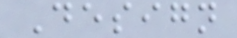Design
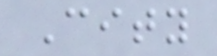City
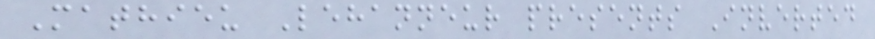Mathieu Lehanneur presents Inverted
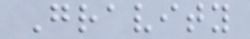Gravity
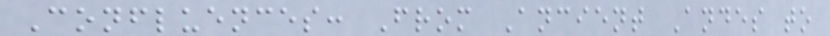Confluences: From Ancient Andes to
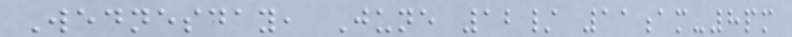Wednesday, June 12/ 11am-8pm
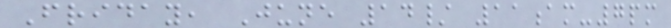Friday, June 14/ 11am-7pm
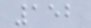152
